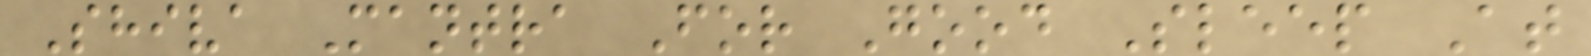Shiva Mantra For Good Sleep At
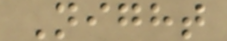Night
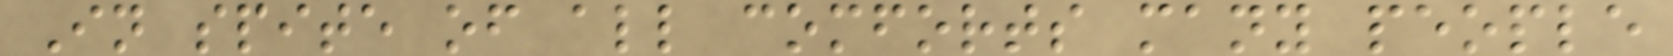In spite of all comforts many people
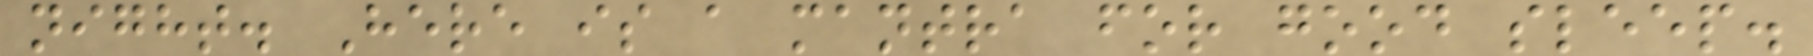night. Here is a mantra for good sleep.
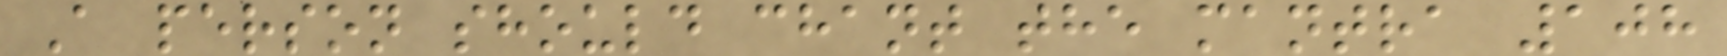A person should chant the mantra 108
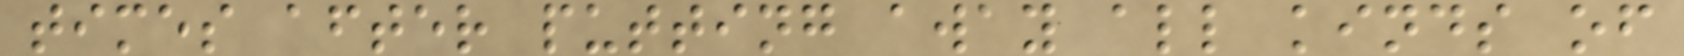times after putting away all kinds of
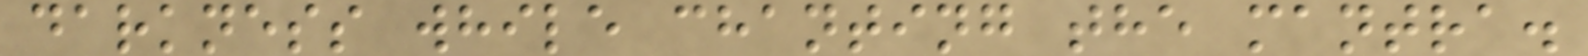darkness while chanting the mantra.
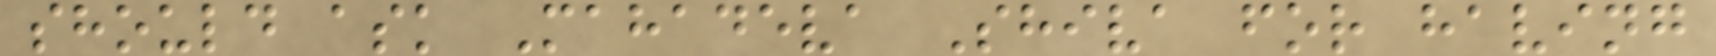should ask Mahadeva Shiva for having
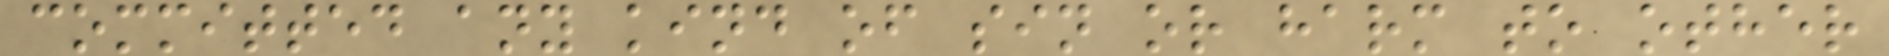committed any kind of sin or harm to other
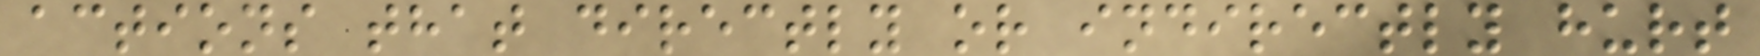actions that directly or indirectly hurt
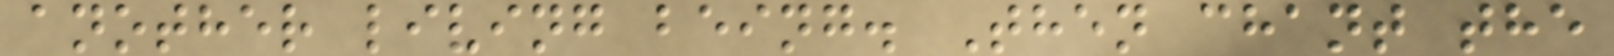another living being. Then chant the
